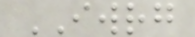IWRG
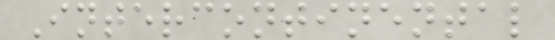Intercontinental
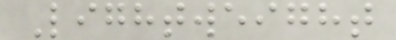Lightweight
